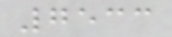7533
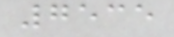7535
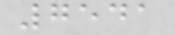7541
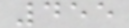455
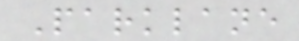Parklane
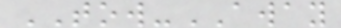TOW-AWAY
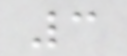3
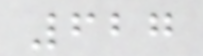627
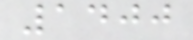1400
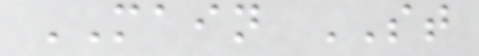MAIN ST
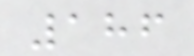186
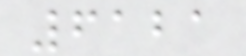6121
